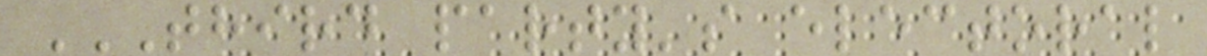THIRD PARTY'S ELECTORAL
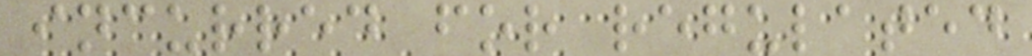incurred for regulated
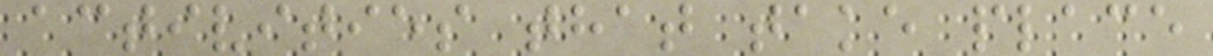activities that take place
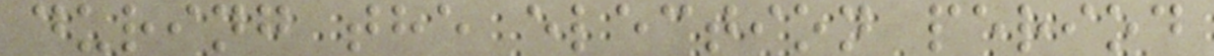during the election period
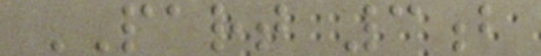PART 3b
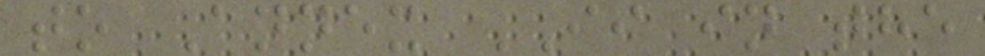to Annex II in the
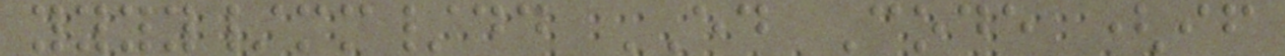yyyy/mm/dd ED Code (if
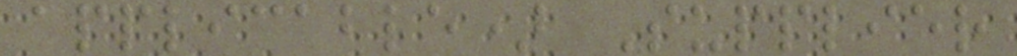applicable) Supplier
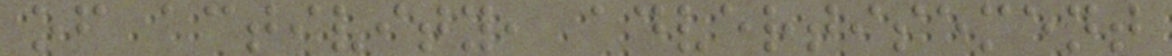of activity, advertisement
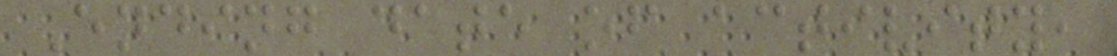Ending date of activity,
